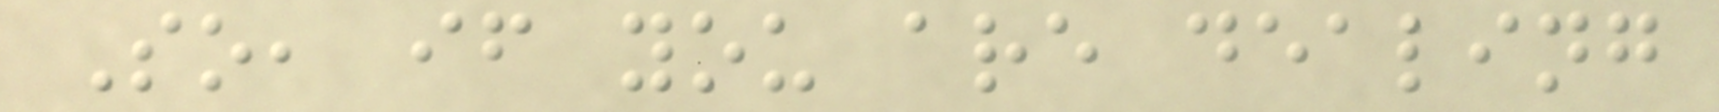So, if you are dealing
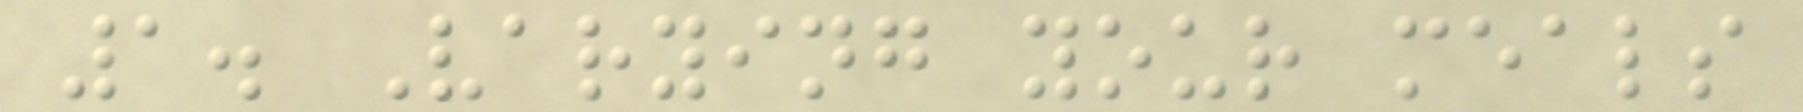1. Varying your meals
